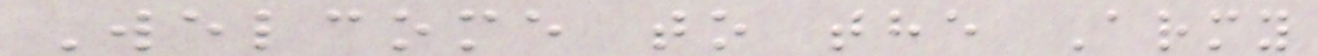Welcome to the Army
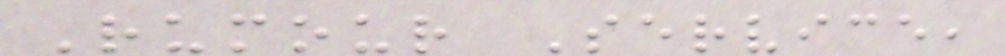Rumour Service,
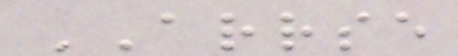ARRSE
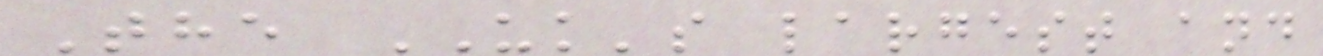The UK's largest and
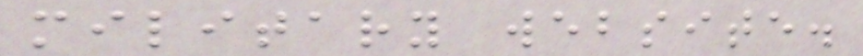military website.
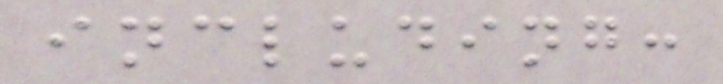including:
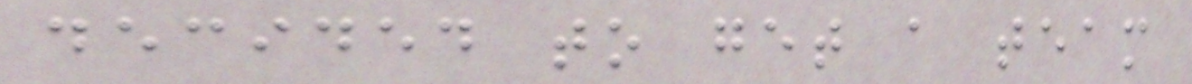decided to get a team
